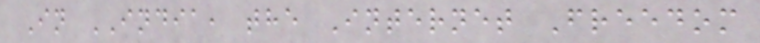In INDIA, the Internet Freedom
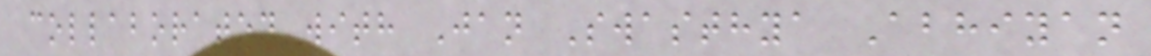collaborated with Jan Swasthya Abhiyan
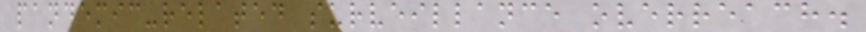pandemic-related surveillance overreach.
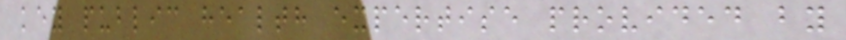key public health expertise provided by
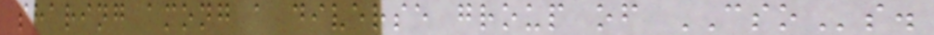sharing among a diverse group of CSOs.
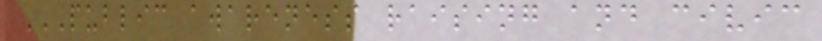PUBLIC AWARENESS RAISING AND CIVIC
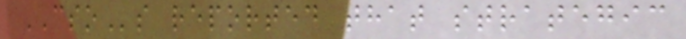CSOs reported that strategic
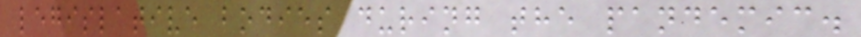legislative bodies during the pandemic.
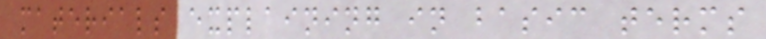materials explaining in basic terms
